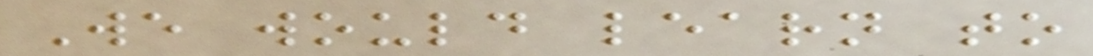We would learn to
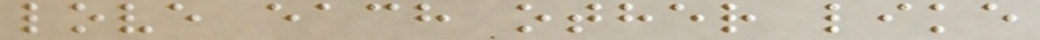love each other like
